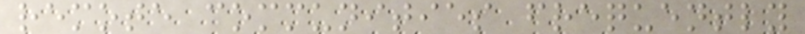remote communities frequently
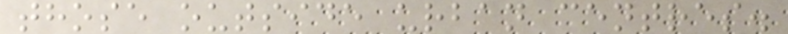those outside urban centres.
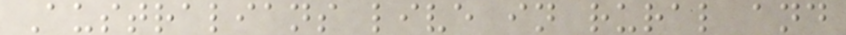Australians live in rural and
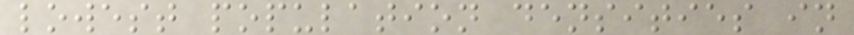lowest population densities in
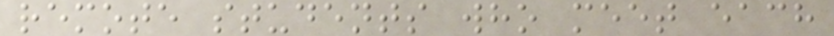remote students who meet each
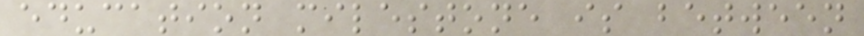education milestone is between
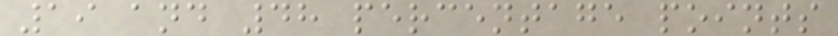19 and 48 percentage points
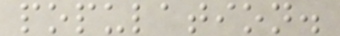population.
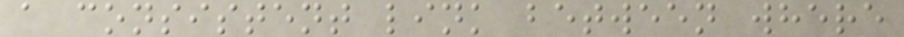a consistent link between where
